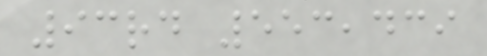93rd 553,439
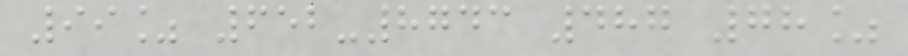99% 652-8743 487 78%
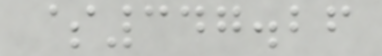$347.26
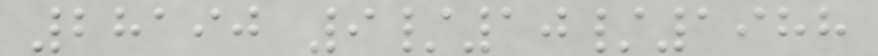28190 9/10/1988
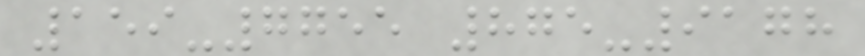159-7755 875-9178
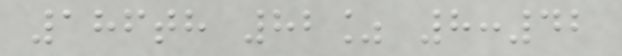186th 82% 8:42
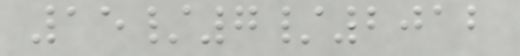15/7/2012
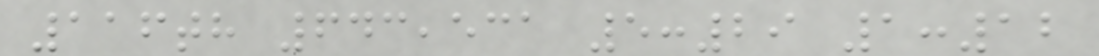116th 643,531 5:29 1:12
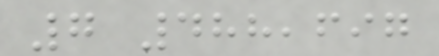7 488,697
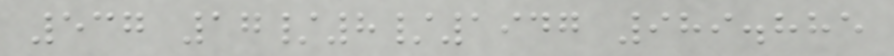537 17/8/1947 989.885
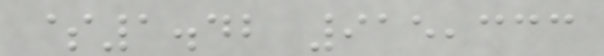$1.42 915,333
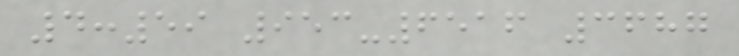4:59 953-6516 3687
